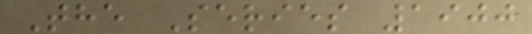The Series 1900
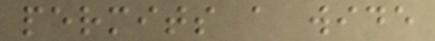permits a wide
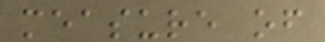measure of
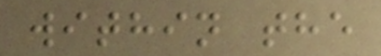within the
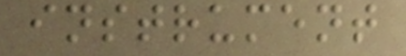instrument
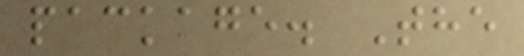package. The
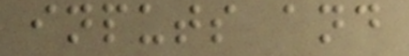inputs and
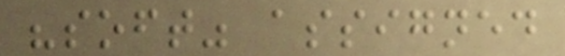"soft" assigned
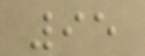95
